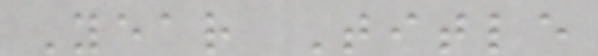Year Title
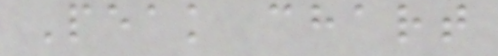Peak chart
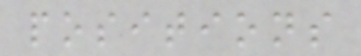positions
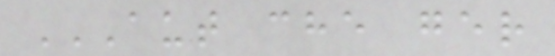AUT CHE GER
